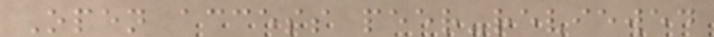Open access peer-reviewed
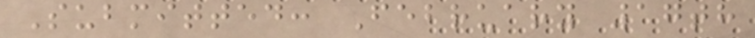Submitted: February 17th
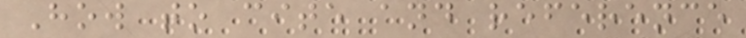How to cite and reference
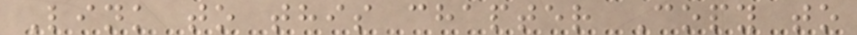Link to this chapter Copy to
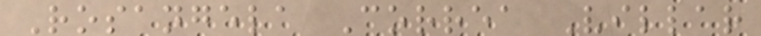Rosangela Correa Villar
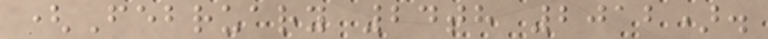(February 24th 2012).
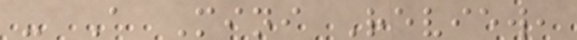- A Mini Review,
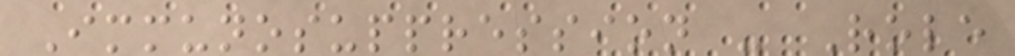Immunosuppression - Role
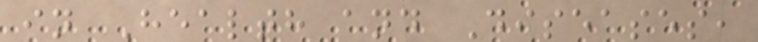in Health and Diseases,
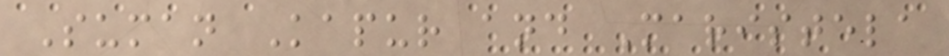Suman Kapur and Maristela
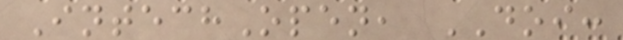IntechOpen, DOI:
